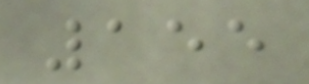155
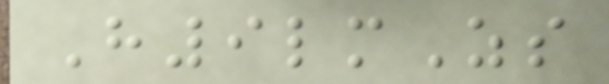H9lmZs
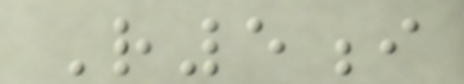R5i
